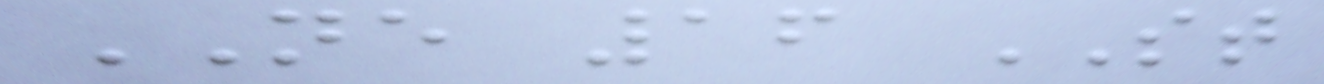NE 16 ST
